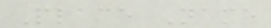Place Name
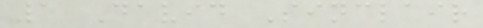1 David Sinclair
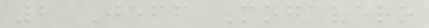2 Jeff Mogavero
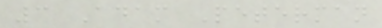3 Adam Peterman
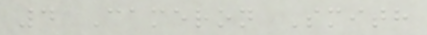4 Cameron Smith
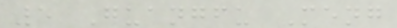5 Guangfu Meng
